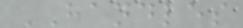HANDLES
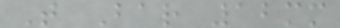T Bar 12mm
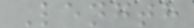Length
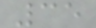35
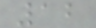12
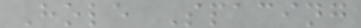Hole Spacing
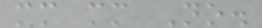mm mm No.
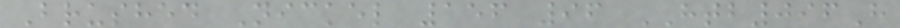Brushed Nickel 156 96 HTB096H
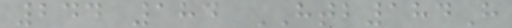244 184 HTB184H
